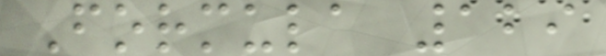Formula 129
